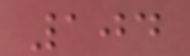104
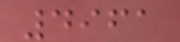4961
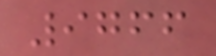9766
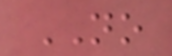NO
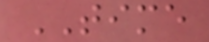TIME
